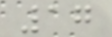17
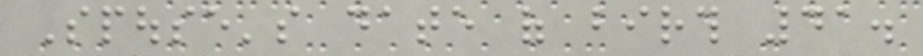Spouse's date of birth 41.
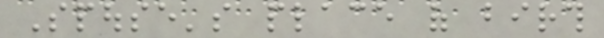Spouse's place of birth
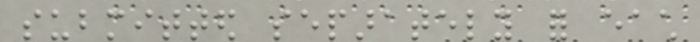submitted separately for each
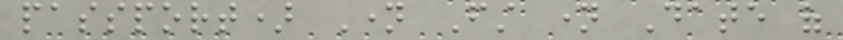passport) Name First name Date of
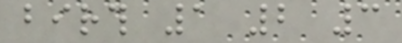birth 1 2 3
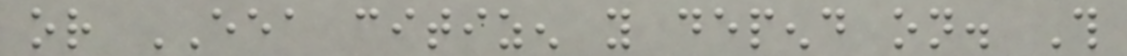or EEA citizen you depend on. This
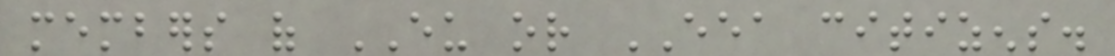members of EU or EEA citizens.
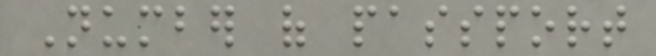Number of passport
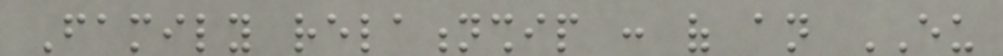Family relationship : of an EU
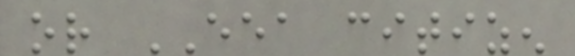or EEA citizen
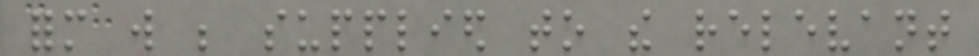form will be supplied to the relevant
